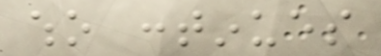who continues
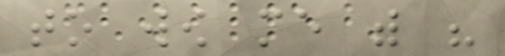to wow me with his
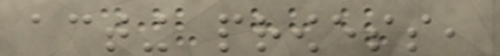acting prowess,
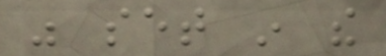was set in the
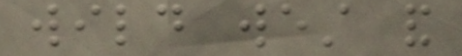wild west and
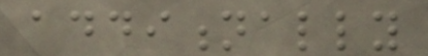additionally
